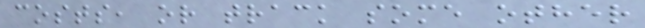costs, or track some other
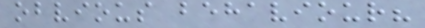obvious behaviour?
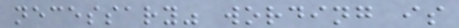necessary" wording is
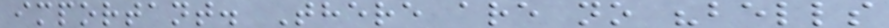important. There are no "bells
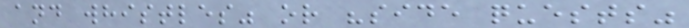and whistles" or "side quests"
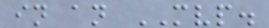in an MVP.
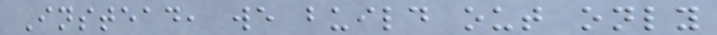Instead, we build out only
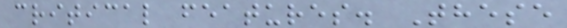critical features. These
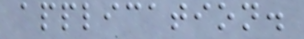application.
